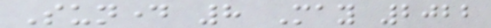Sunday 8 May 2022
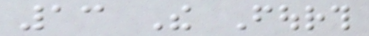13 The Fourth
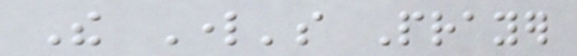The Lord's Prayer
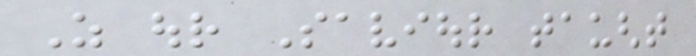As our Saviour taught
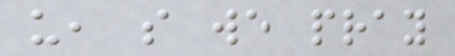us, so we pray
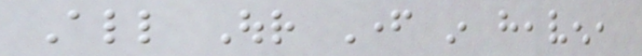All Our Father in heaven,
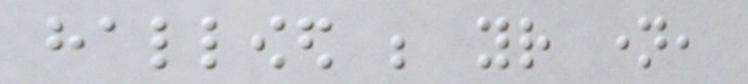hallowed be your name,
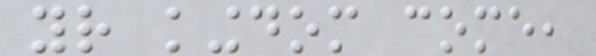your kingdom come,
